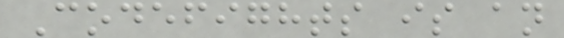Codefights is an
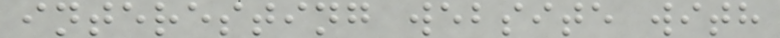interesting website with
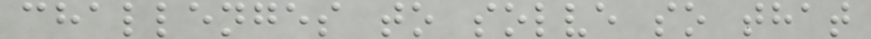challenges to solve so that
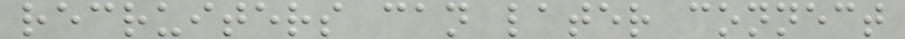recruiters can later connect
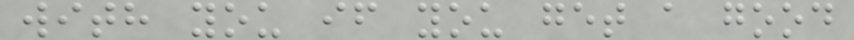with you if you get a good
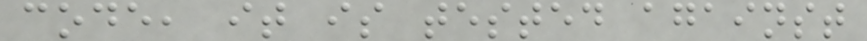code, it is tested against
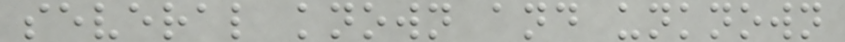several known and unknown
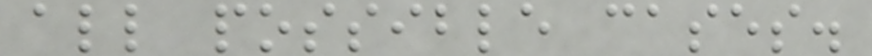all possible cases.
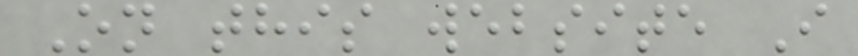On this website I
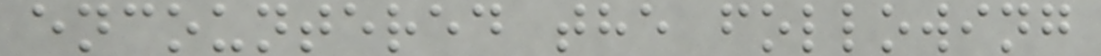encountered the following
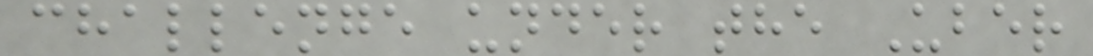challenge under the Uber
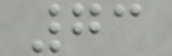73
